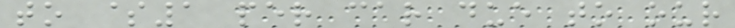to $1 per car due to our
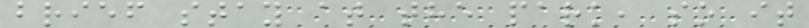brief stay at the park, so it
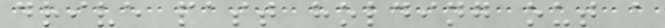drive past holding out a
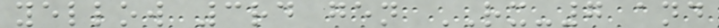yellow 3rd gen RX-7 and
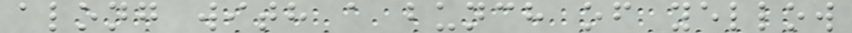along with a bunch of yellow
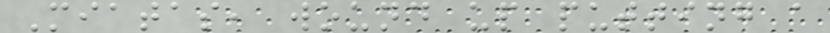Miatas, wound up putting a
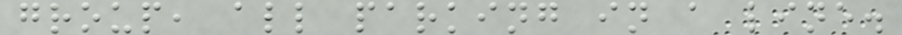group, all parking in a line.
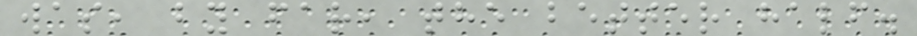was, by far, the better half.
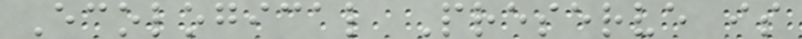Ecological Preserve is
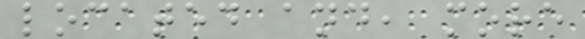located and, more
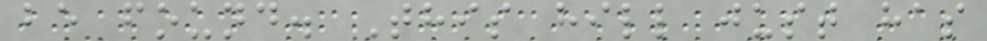be found. This hill just has
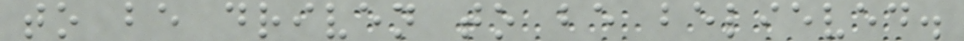to be driven to be believed.
